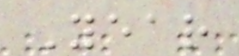Year
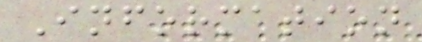Information
